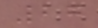27
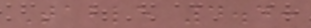Table 4.4:
